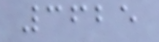3625
